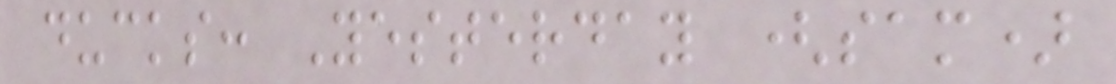ducks: Yesterday (sam)
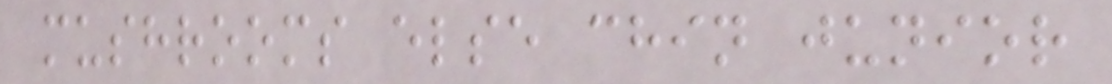mushrooms else chin junior
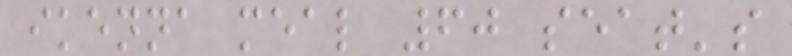ikenna meal 60 seat's
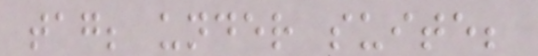tag; under suite;
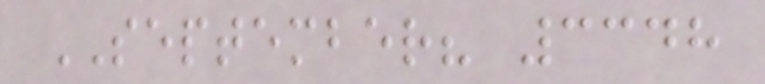SEPTEMBER? 3348
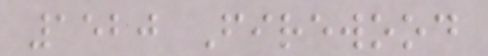1520 Firewood
